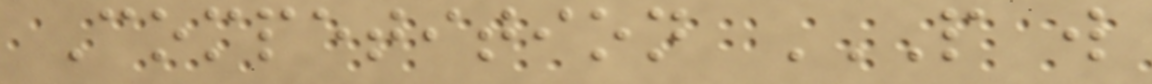Competition P W
